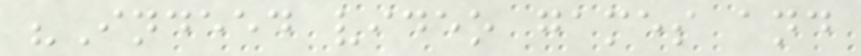"Indeed video games and
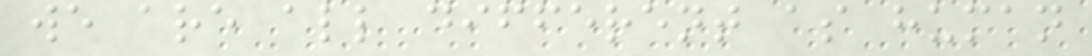we are all different as human
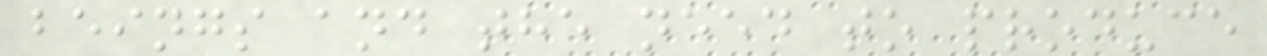beings and the need to produce
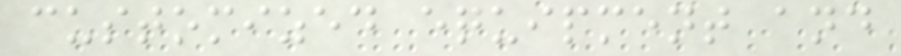customized equipment and
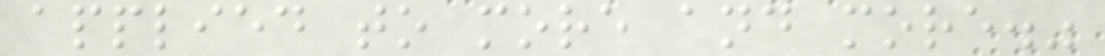applied to more and more."
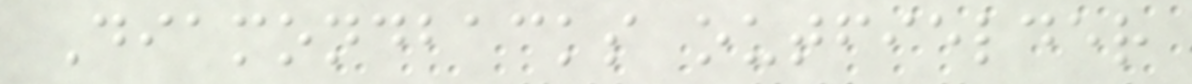Diamondbacks outfielder
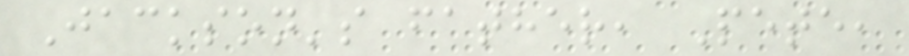Jackson's father, Pete,
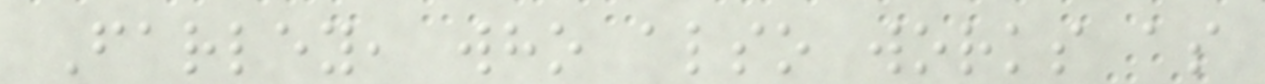Farley, who also works as
